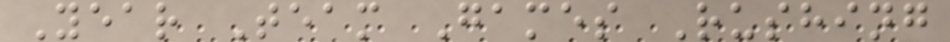Year Team Games Rushing
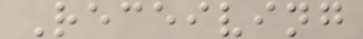Receiving
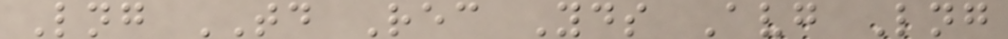Lng TD Rec Yds Avg Lng
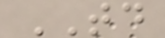TD
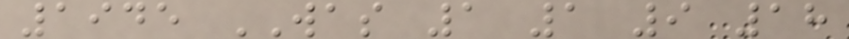1945 WAS 1 1 9 18
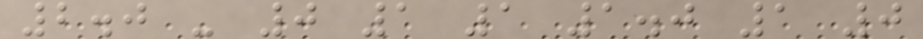2.0 - 0 1 1 1.0 1 0
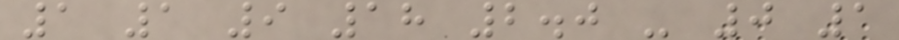1 1 9 18 2.0 - 0 1
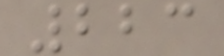223
